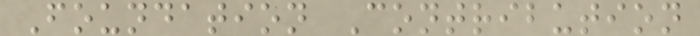Foundation Contribution
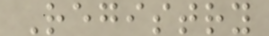Registry
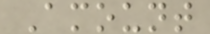Amount
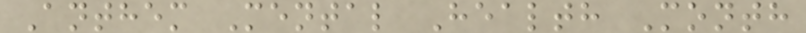Anthem Mental Health Month
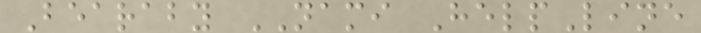Bearaby NAMI HelpLine
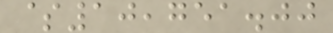$10,751.00
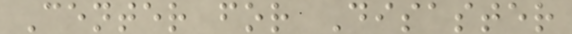Center for Disaster
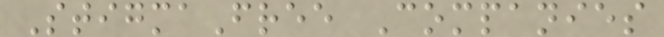StigmaFree Companies
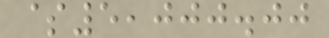$5,000.00
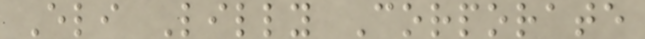Eli Lilly Corporate
